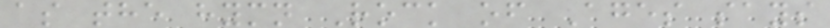as the hymn Rock of Ages says
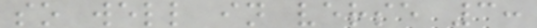so well in verse 3:
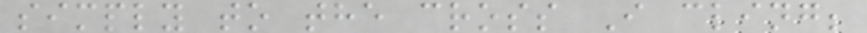simply to the cross I cling;
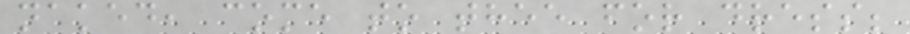naked, come to thee for dress;
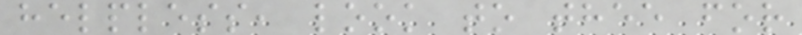helpless, look to thee for
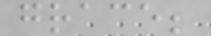grace;
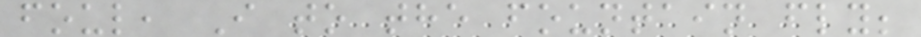foul, I to the fountain fly;
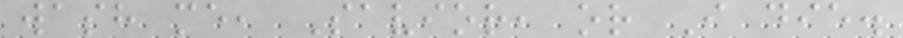wash me, Savior, or I die.
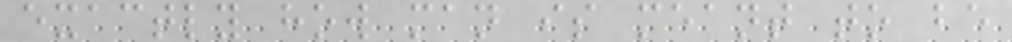exactly how man is meant to be
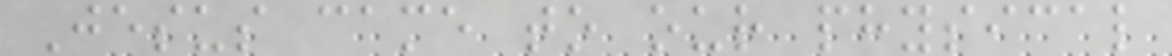Jesus came to our physical
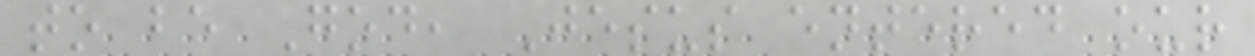to be God, Jesus entered our
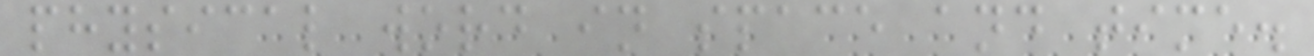physical word in space and time.
